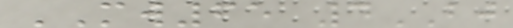MW65 4BJ
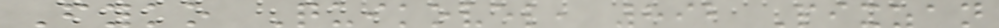Fyko Quikovel, 892 Pixzan
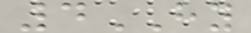4HY
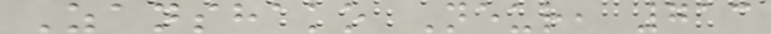Zanshako Neur, 713
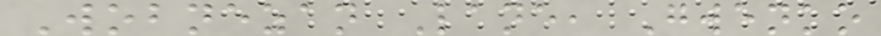Wobnezan Lane, Gwenko
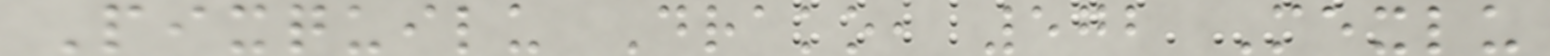Pixquilu Drako, 572 Mexlu
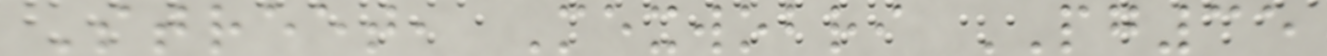Street, Mexwobri PG35
